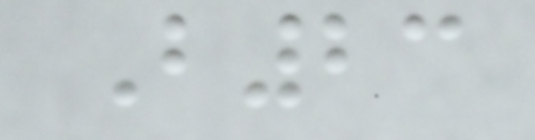B23
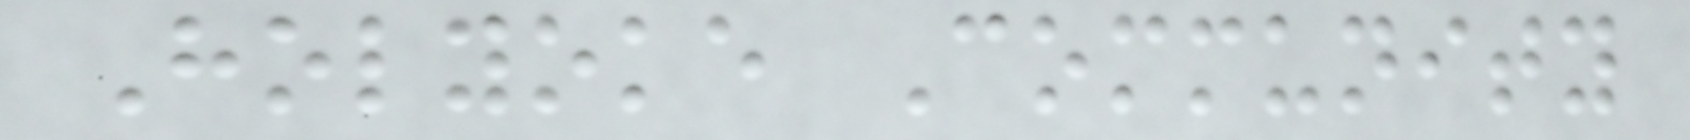Holyoke Community
